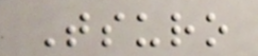Tsuro
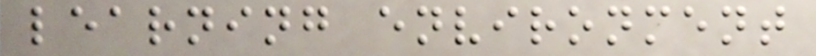learning environment
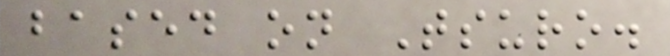based on Tsuro.
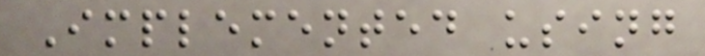Implemented using
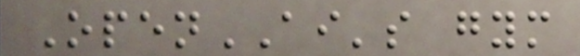OpenAI's gym
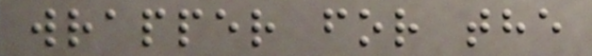wrapper for the
